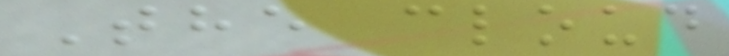The cloud
